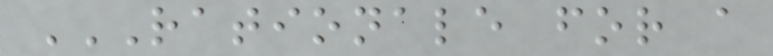RATIONALE FOR A
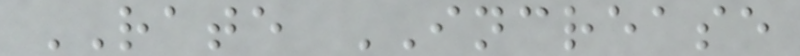RATE INCREASE
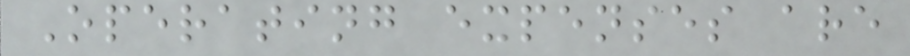Operating expenses are
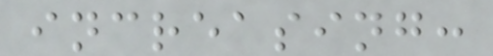increasing:
